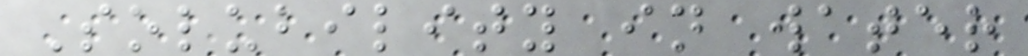Solubility in water
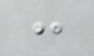:
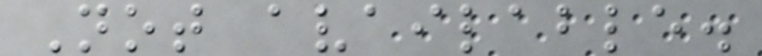Not available.
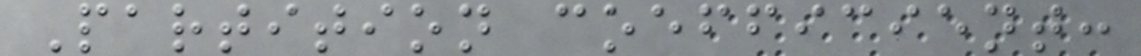Partition coefficient:
